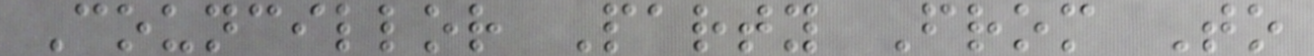Councillor Party From To
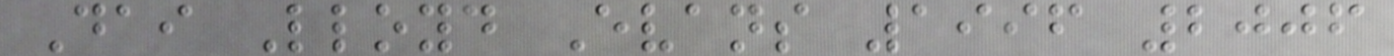Dai Lloyd Evans 1996 2006
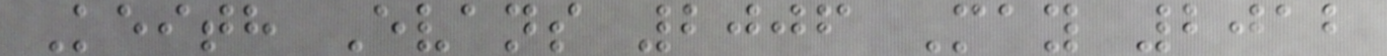Keith Evans 2006 May 2012
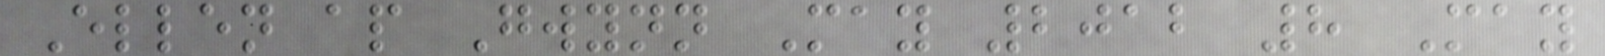Ellen ap Gwynn May 2012 8 May
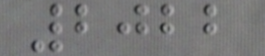2022
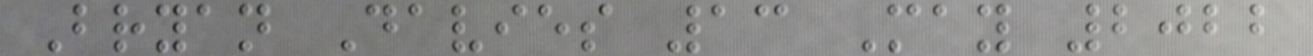Bryan Davies 13 May 2022
